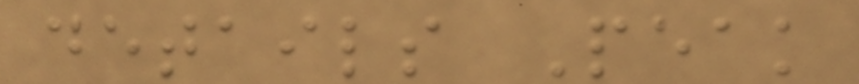details Peak
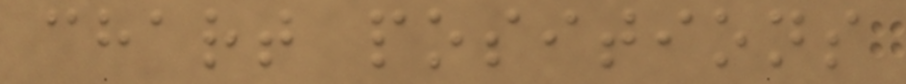chart positions
